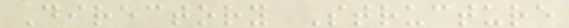Directory Structure
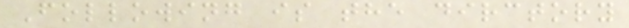Following is the dirctory
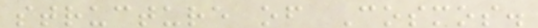structure of Cosmos.
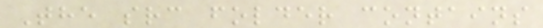The src folder contains
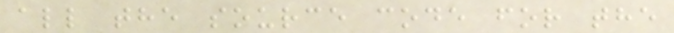all the source code for the
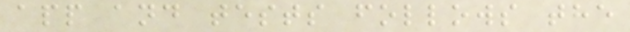app and tests follows the
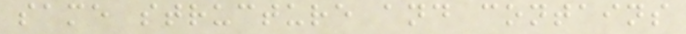same structure and contains
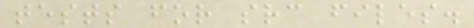tests for src files.
